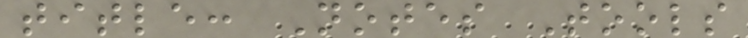title: Notes Tools
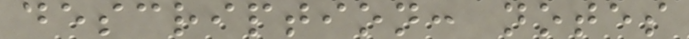description: notes
